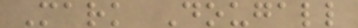Mark Dougall
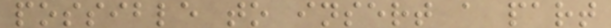possible to insert a part
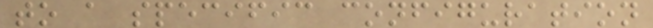to a specific configuration
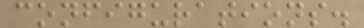configurations.
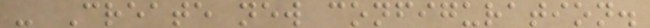- Create new configuration.
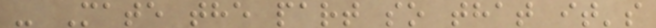- Mate the part so that it's
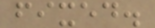fixed.
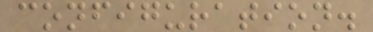configuration.
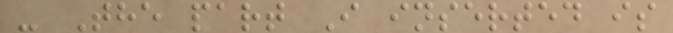- The part I inserted is
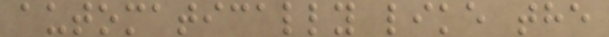automatically like the
